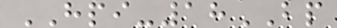HPI-18BP
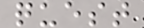quest
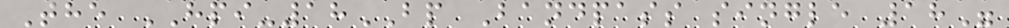The HPI-18BP Bandpass single 18"
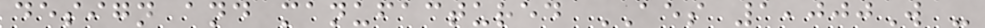design and manufactured AES 1,000W -
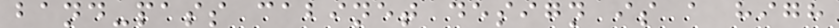band-pass cabinet design is a high
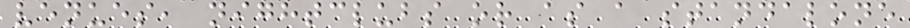venues, nightclubs or as a standalone
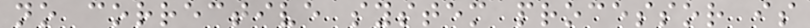no corrective system processor is
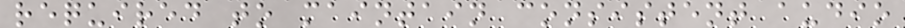required to maintain consistent audio
